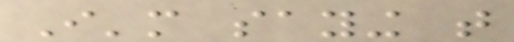I'm saying that
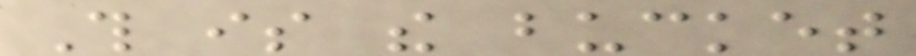This is the bucket
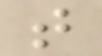that
